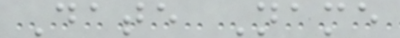Date Name
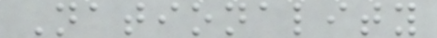Nationality
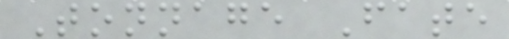Tonnage Fate
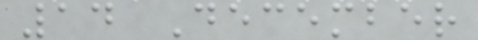14 December
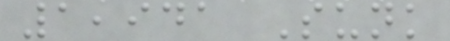1,941 Sunk
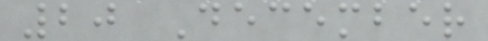20 December
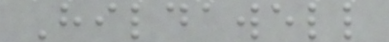Hildawell
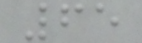65
